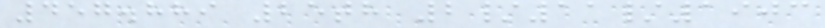457.889 25th 2/11/1903
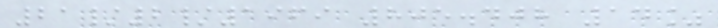21/2/1969 805.408 14%
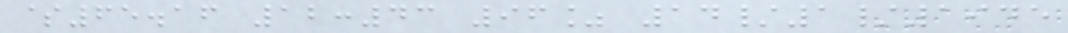$65.16 12:43 96% 14/1/1945
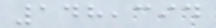148,394
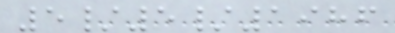5/5/1986
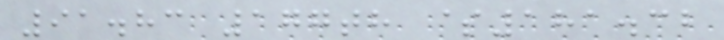91.83 177th $181.32
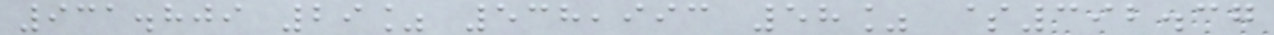931.809 29% 538,993 58% $392.37
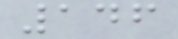146
